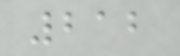212
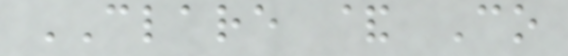CLARE & Co
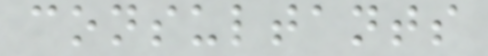consultants
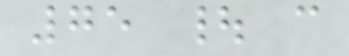75 | c
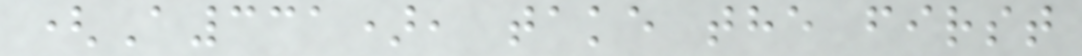(A331), take the first
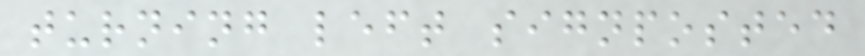turning left signposted
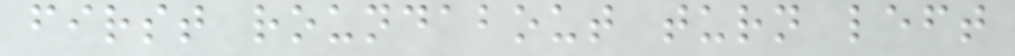first roundabout turn left
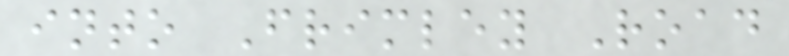into Frimley Road
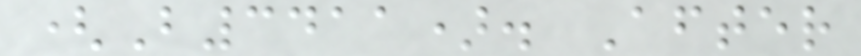(B3411). After
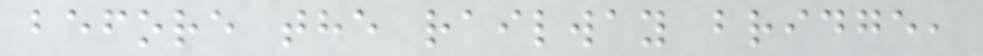before the railway bridge,
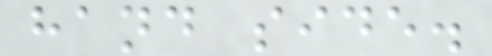hand side.
